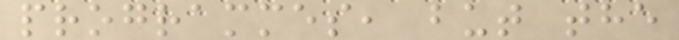programmes, but the
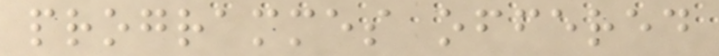programmes offered
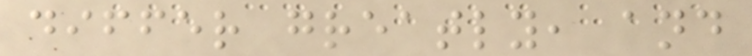differ greatly, and
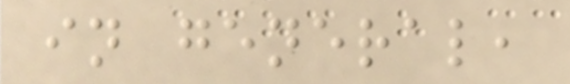in general,
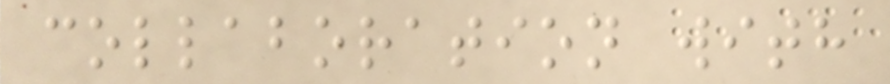collaboration with
